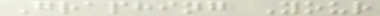Graphing Your
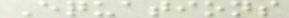Equations
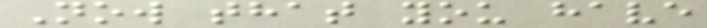Now that you have
